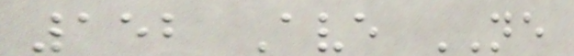152 Ave NE
